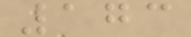173
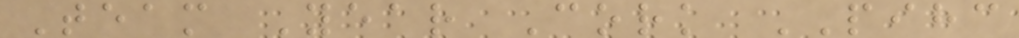Team Year Cork PIHC
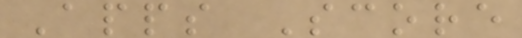Apps Score
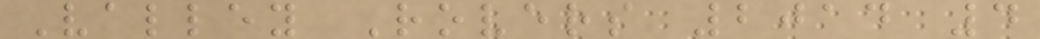Valley Rovers 2014 4
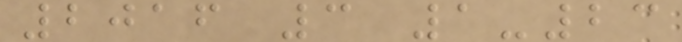2016 3 1-23
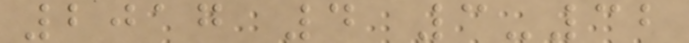2017 4 3-32
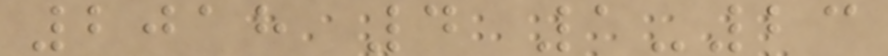2018 4 1-23
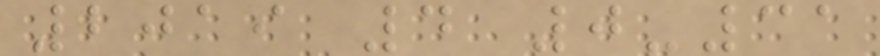2019 4 0-31
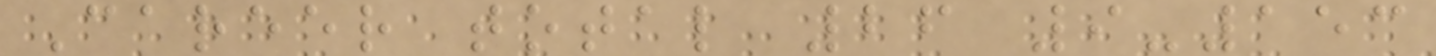Career total 26 9-153
